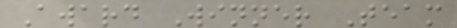Award Winner Team
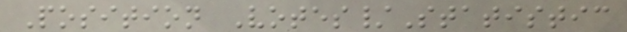Position Votes/Statistic
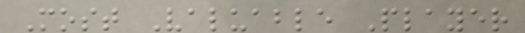Most Valuable Player
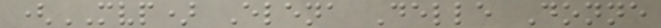(MVP) Elena Delle Donne
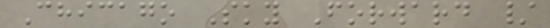Chicago Sky Forward /
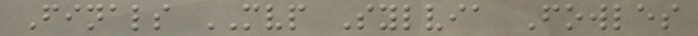Finals MVP Sylvia Fowles
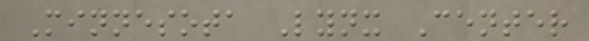Minnesota Lynx Center
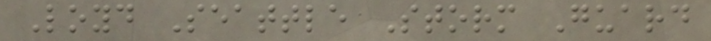Loyd Seattle Storm Guard
